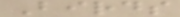Birds
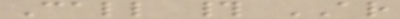Call # AR
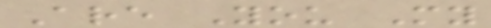Are You My
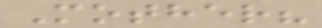Mother?
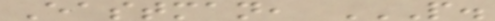Eastman, P.
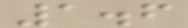1.6
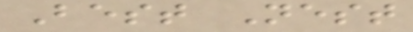Best Nest
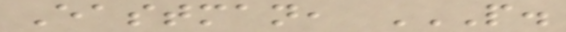Eastman, P.
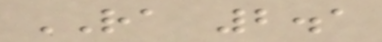RA 2.1
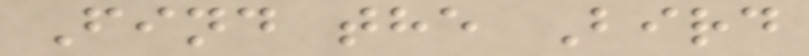Find the Bird
